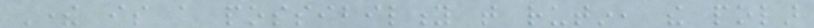There is a possibility that rutin, the polar
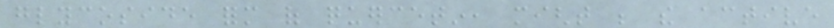glycoside form of quercetin, might be the active
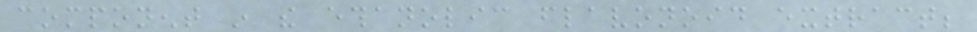component in the ethanolic flavonoid extract;
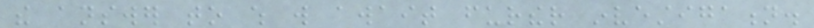the answer to which will await further investigation.
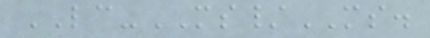LC-MS/MS.
